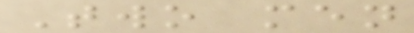Two men
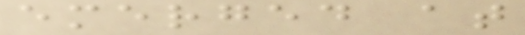emerged at
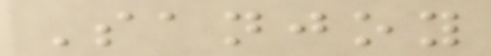Sanjoy
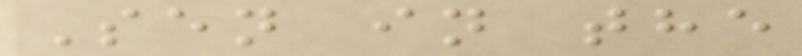Sen in the
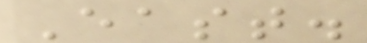East.
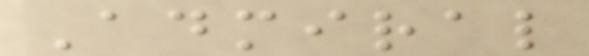Admiral
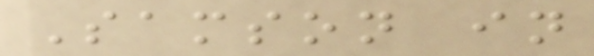Samson in
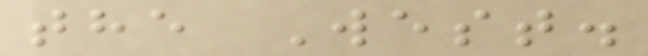the West.
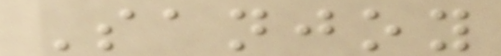Sanjoy
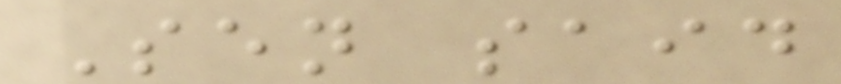Sen said
